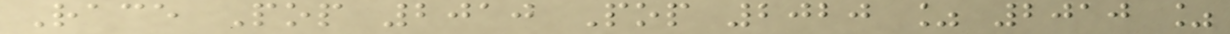Race Pop 2010 Pop 2020 % 2010 %
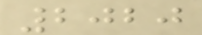2020
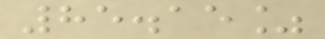85.15%
